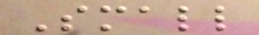Small
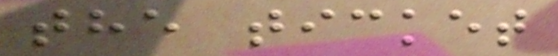the ticket
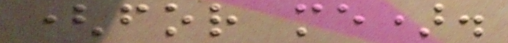(for me).
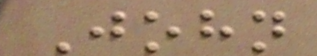John
